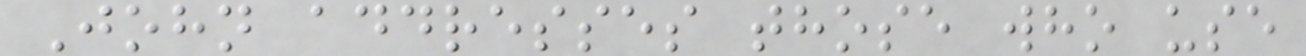John addresses those who use
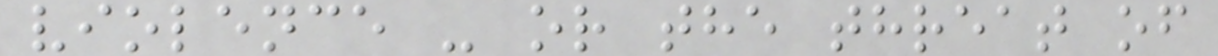violence - or the threat of
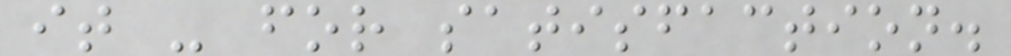it - for satisfaction.
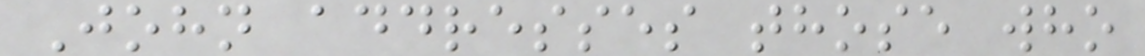John addresses those who
